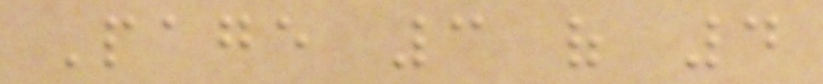Page 3 of 4
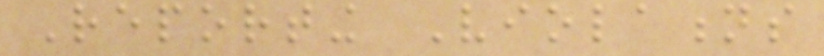Reporting Violations
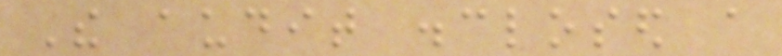The audit disclosed a
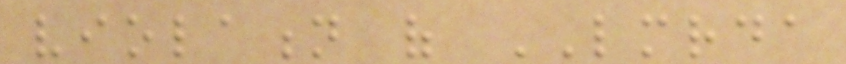violation of LMRDA
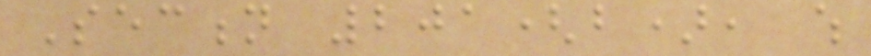Section 201(b), which
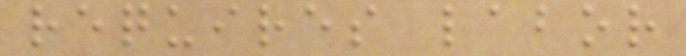requires labor
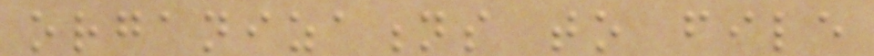organizations to file
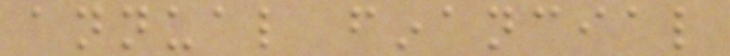annual financial
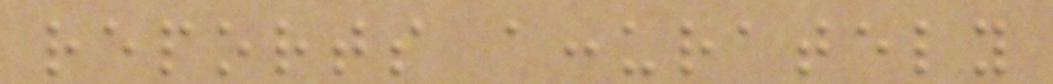reports accurately
